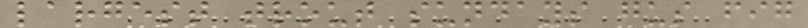largest trout sundays gus fig
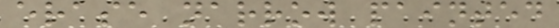erase narrow painted
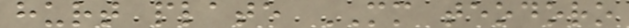hurt plate MM teodoro
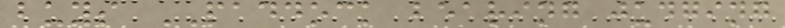buys PADDOCK bearing judging
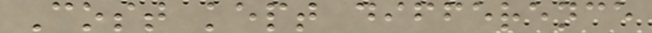Cost kept difference
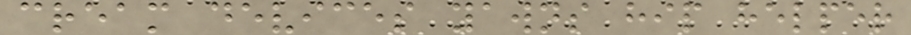cream devices yawns hip helper
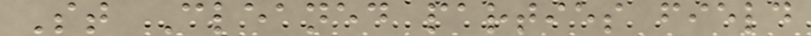St Cleaned parties field
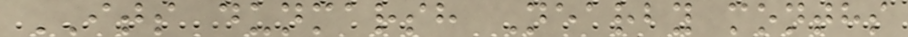ITS dunmarsh Nearby months
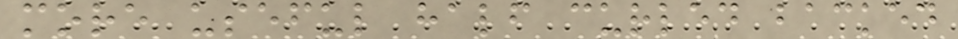more useful half curled backed
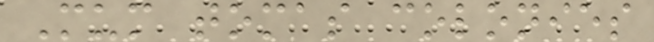Mum tomas colonies
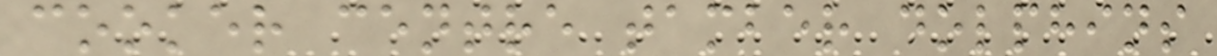cooker centre tamber dolphins
